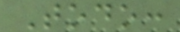Todo:
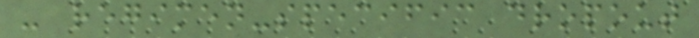- regimen-specific dropout
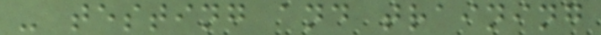- testing and training
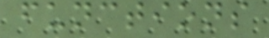functions
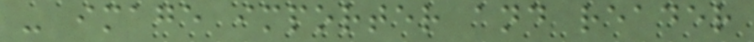- image importer and reader
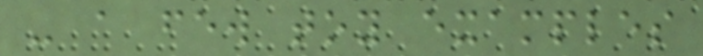- a few toy examples
